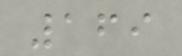169
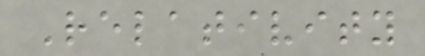Relativity
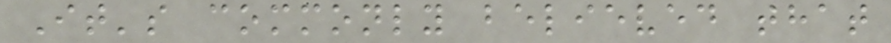It's commonly believed that
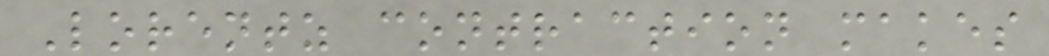Lorentz contraction makes
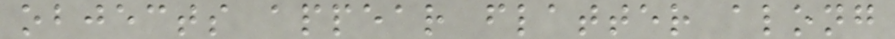objects appear flatter along
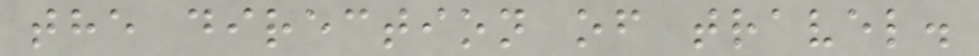the direction of travel.
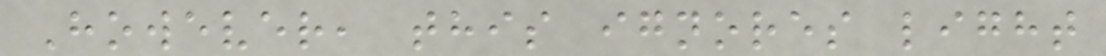However, this ignores light
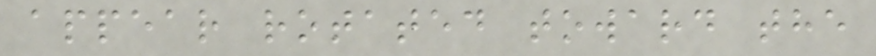appear rotated toward the
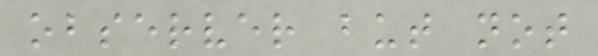observer but not
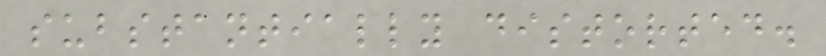substantially distorted.
